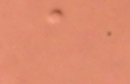a
